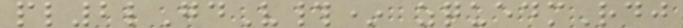pl2lGdV#* zquedmRdj
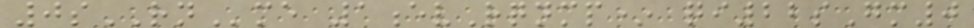0sRNme 1evRqnmp* qi22sGm0
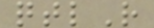qtlR
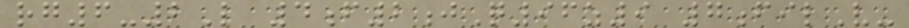rg6-2L 4f2jQ96z9 7filV-
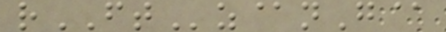rFTz@nG@
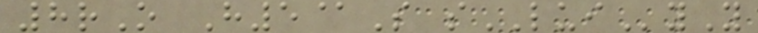8rO H5@S sLUIyY
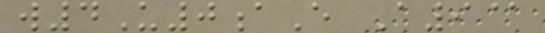w4U0aE A9@
